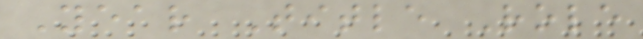Year Title Role
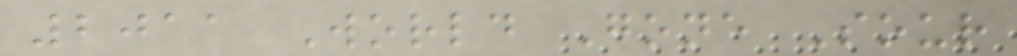2011 World Gone Sour
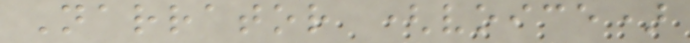Narrator (voice)
